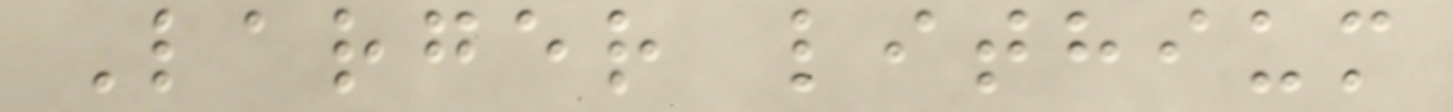Larger lithium
